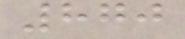870
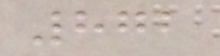872
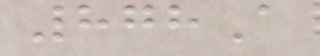878A
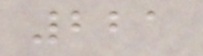221
